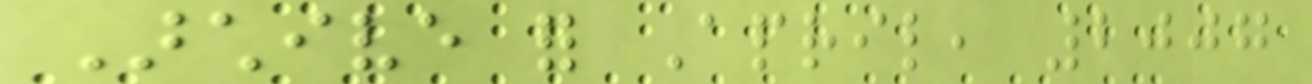Archive for April, 2007
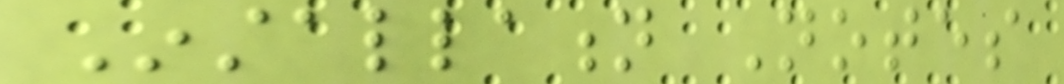Installation Notes
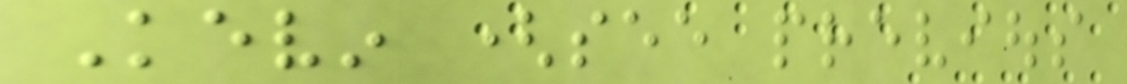Kevin (see previous
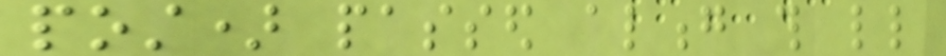post) passed along this little
